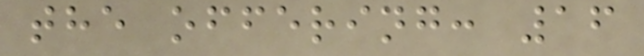the offering: 16
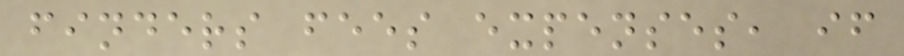finders fees expenses, if
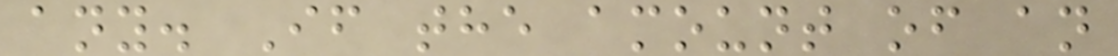any. If the amount of an
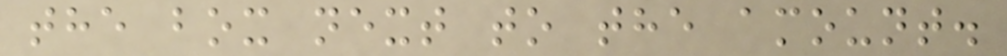the box next to the amount.
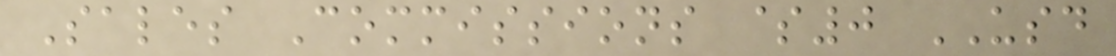Sales Commissions $0 USD
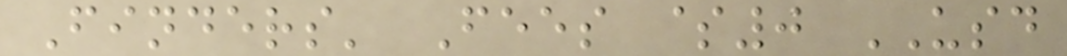Finders' Fees $0 USD
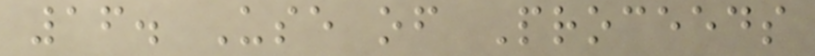16. Use of Proceeds
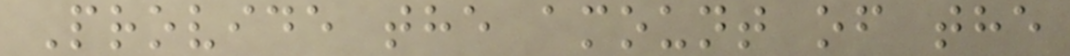Provide the amount of the
